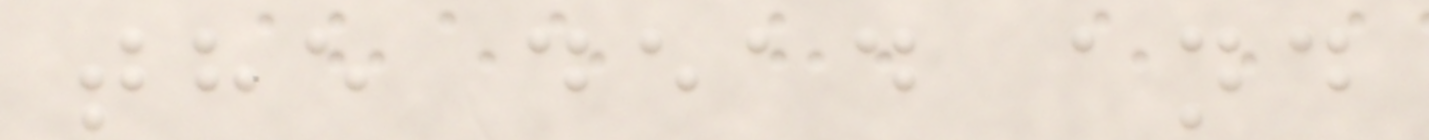the dead and
